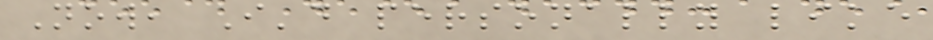Now, I'd personally like
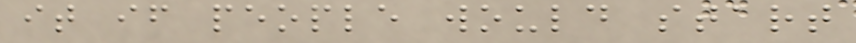it if people would start
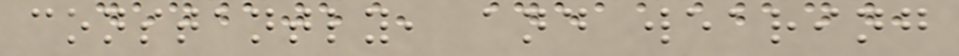constantly, and wearing
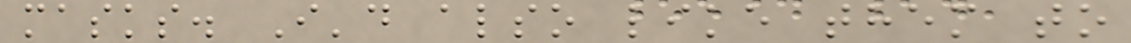masks. I'd also like them to
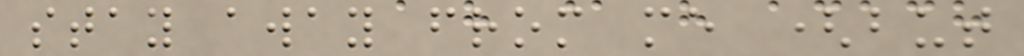stay away from me (but
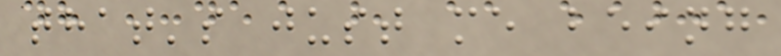that's just me being
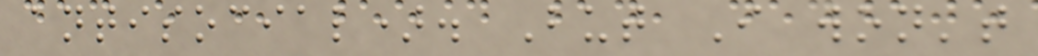antisocial). But I won't
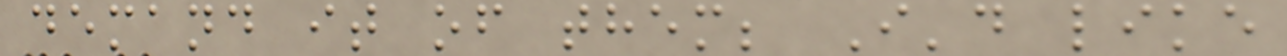demand it of them; I'd like
